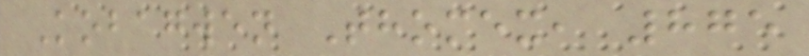Kobagwen Thomex, 875
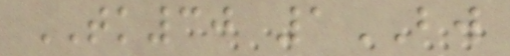TK30 1BW
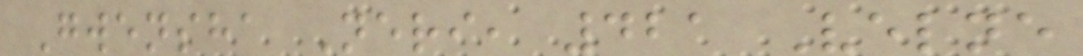Gwensha Neri, 421 Velne
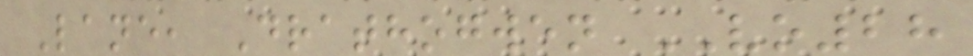Lane, Drathogwen VO28
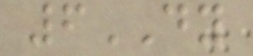6DY
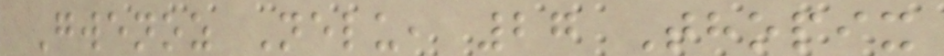Gwenoz Nelu, 27 Thopix
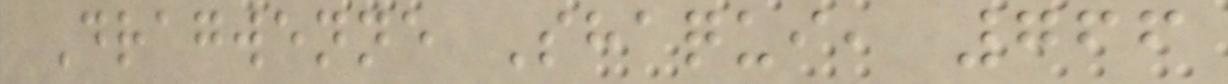Dragwenne Shaqui, 766
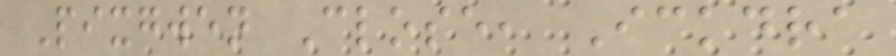Pixgwen Close, Ickdra
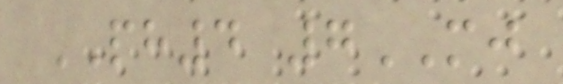PH4 7MJ
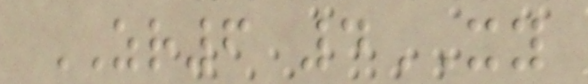ZR6 4XY
